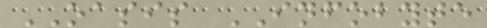OASIS INFOBYTE
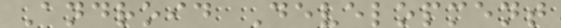Android Development
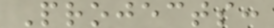Projects:
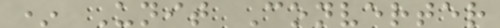* Unit Converter
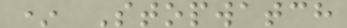* Stopwatch
